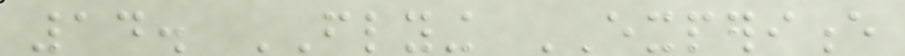14. FLYING EXPERIENCE
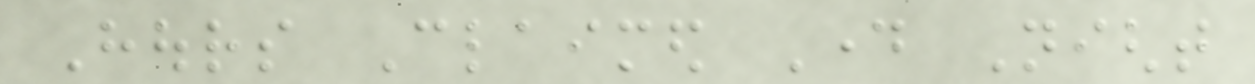Hours Claimed Day Night
